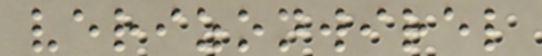verizonwirel
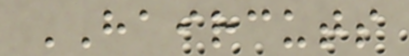HAIRCUTS
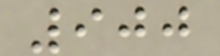900
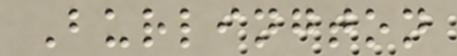Burlington
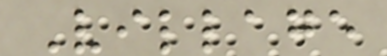Village
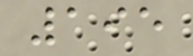195
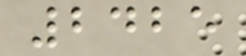2425
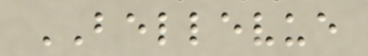BELLEVUE
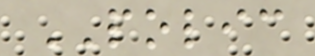POLIC
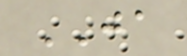JA
